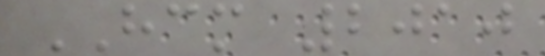HCM 2010
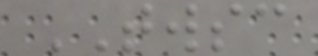TWSC
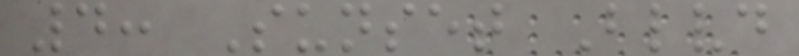4: Sunset Blvd
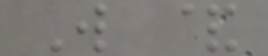W &
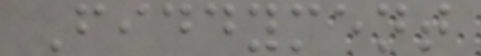Fiddyment
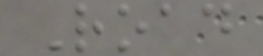Road
